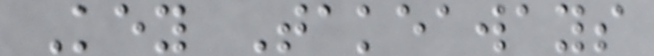Key Takeaways
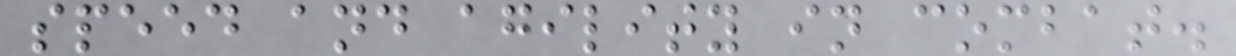speed and agility in combat.
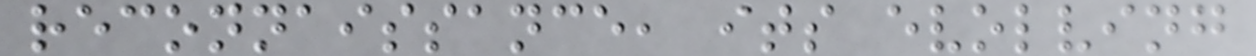reconnaissance, its evolving
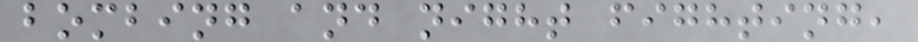bombing and night fighting,
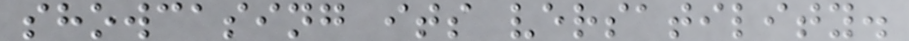showcasing its versatility.
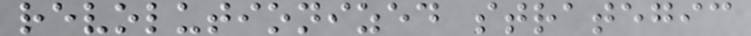revolutionized strategic
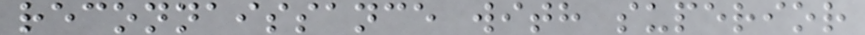reconnaissance with superior
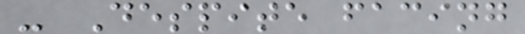- Despite facing
